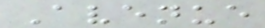Avenue
